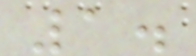1.
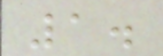1.
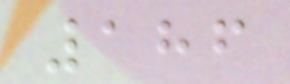186
